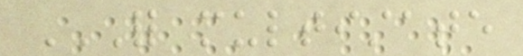FOR MULTISTATE
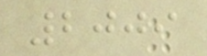2009
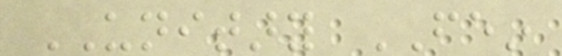UNITARY FEIN
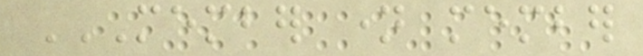MEMBER NAME MEMBER
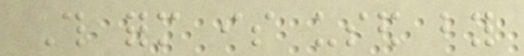This form is used by
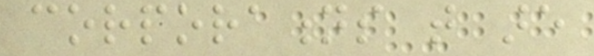corporations that are
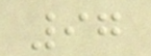97
